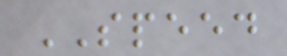SPEED
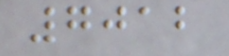7012
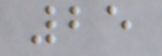25
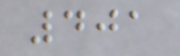401
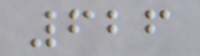626
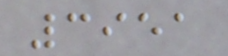3951
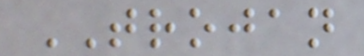TROJAN
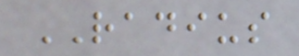RADIUS
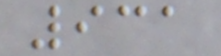931
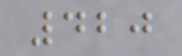420
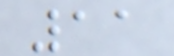11
